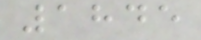1845
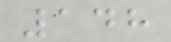148
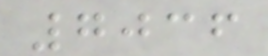7036
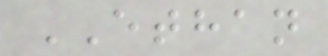ETHAN
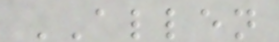ALLEN
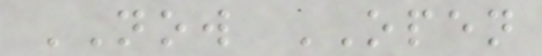NOW OPEN
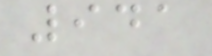941
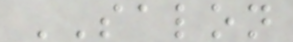SALON
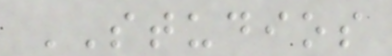STUDIOS
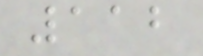112
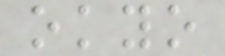okyo
